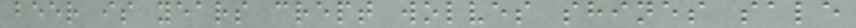beer is years crept wolves shines sale
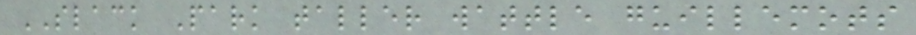SLACK Park taller wattle guillemots
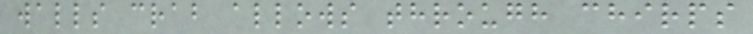walls crab allows through chirps
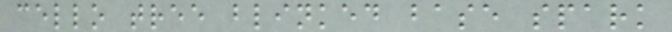cello tree blinked base spark
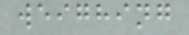weighing
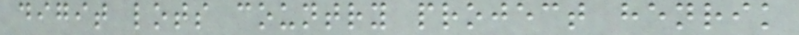digit lots country project henrik
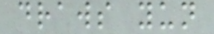draws yun
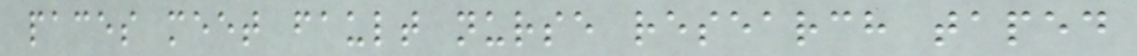paces meet fault nurse research taped
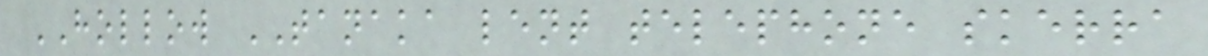HOLLOW TANAKA lent telephone skerra
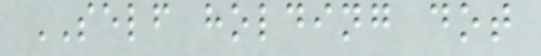SELF holding dot
